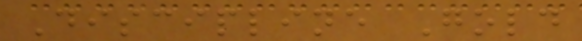Discipline Gold
